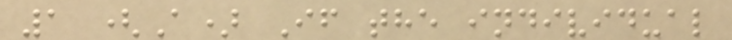1 (A) If the individual
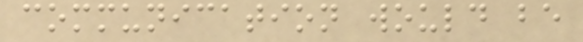communication would be
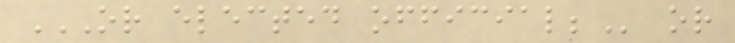OR ELECTED OFFICIAL; or
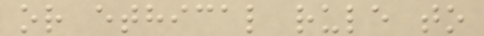or ethical rule to
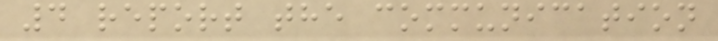4 report the communication
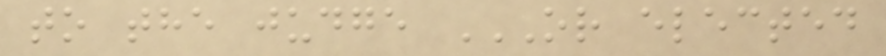to the judge OR ELECTED
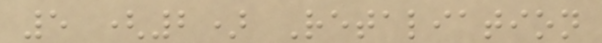5 (2) Retaliation
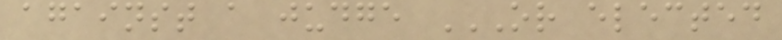against a judge OR ELECTED
